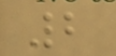2
